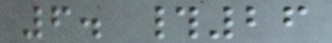6. #26
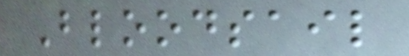Bloodsail
